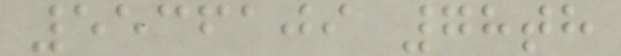5536109 78th
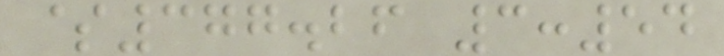$377.26 3:54
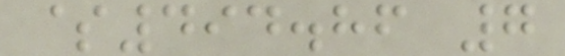$494.86 7
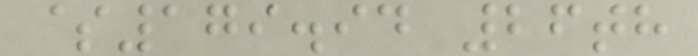$179.94 26th
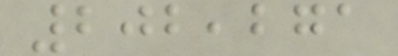202,271
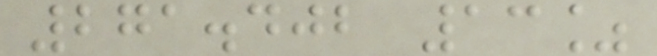271.402 13%
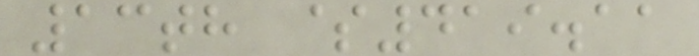13th $419.11
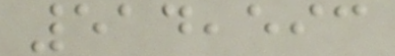514,593
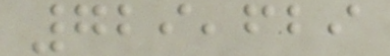729,629
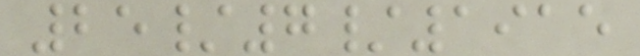25/7/1915
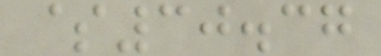$30.37
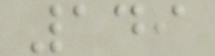149
